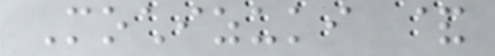Mochizuki &
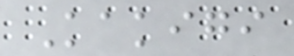Kakigi
